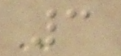3
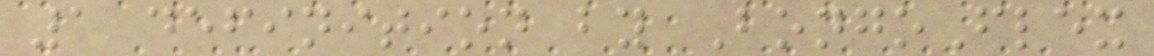1 definition by BongoFlex
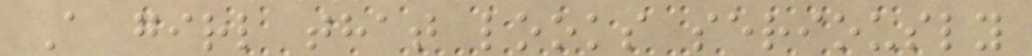A girl that looks seriously
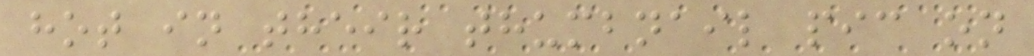hot in their thumbnail pic on
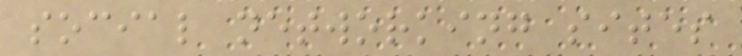social networking sites
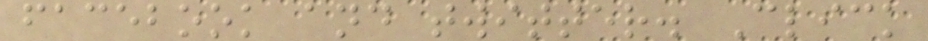facebook and twitter. Click
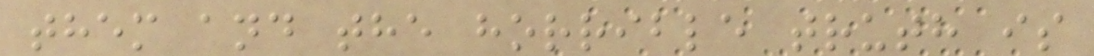them and the horrible truth is
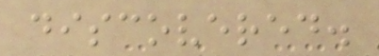discovered.
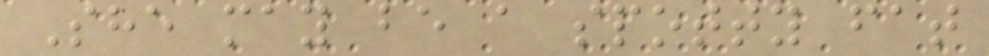She may be a spotty fat
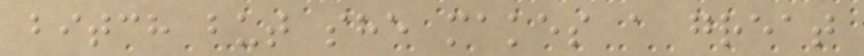bitch but she makes a great
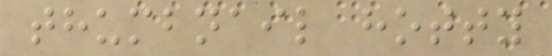thumbnail hotty
